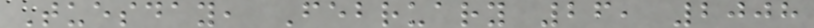Tuesday, February 26, 2008
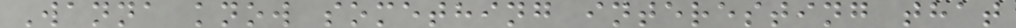Wanna know something interesting that
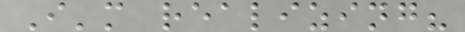I'm realizing?
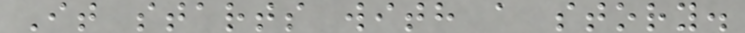It starts with a story.
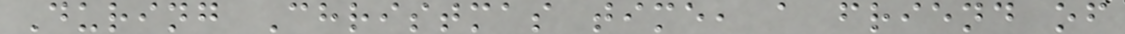During Christmas time, a friend of
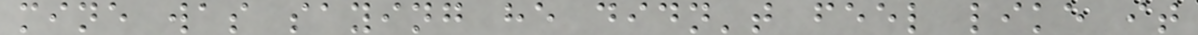mine was saying he didn't feel like it
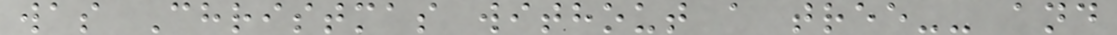was Christmas without a tree-- and
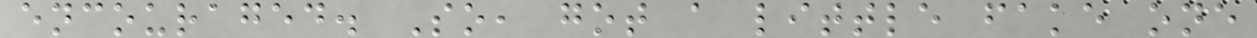encouraged. So, got a little fake one
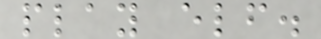play elf.
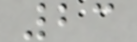23
